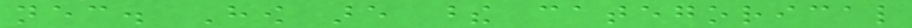necessary. How are these categorical
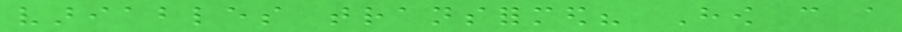variables transformed? How can a
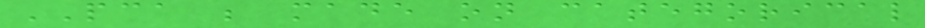PCA be made on categorical
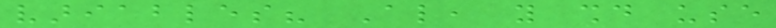variables? Also, you should use
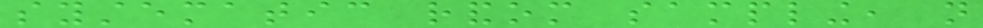systematic random sampling, not
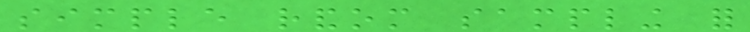simple random sampling for
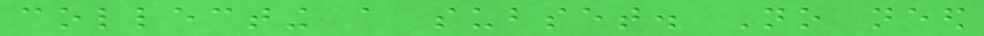collecting a subset. No need
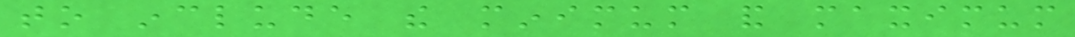to include the minimum and maximum
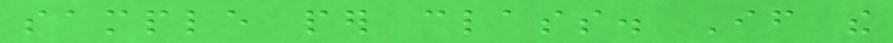sample per class. If the
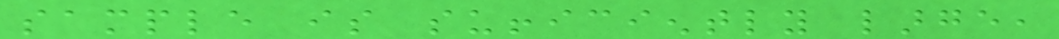sample is sufficiently large,
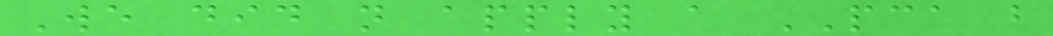We did not apply a PCA but
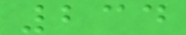234
